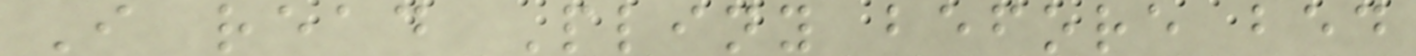I read Pliny before bed
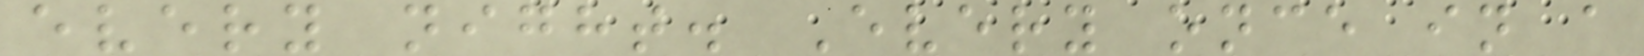every night. Every once in a
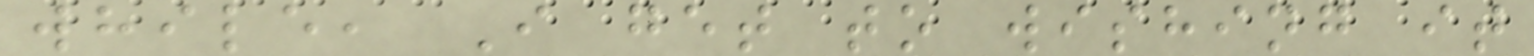while, I get to wishing it
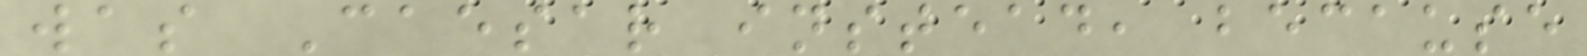was Caesar instead, because
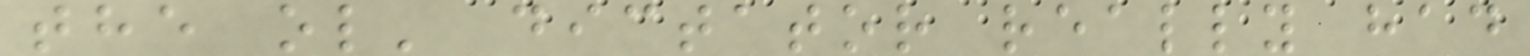the ol' dictator really had
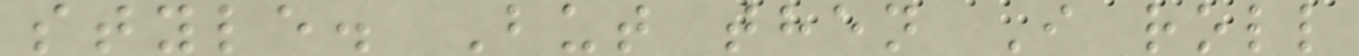style. But then I roll
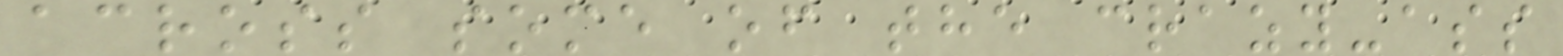across some of the crazy-ass
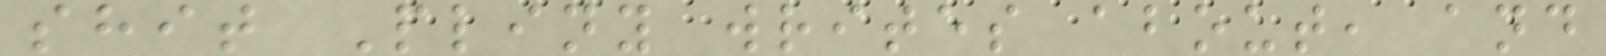shit Pliny writes about, and
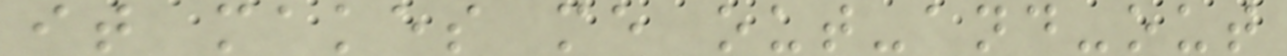it makes me out-and-out
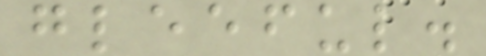gleeful.
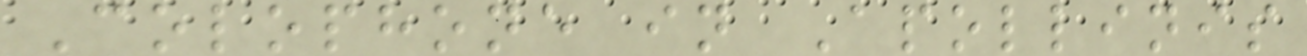Colophone in Apollinis
